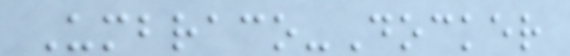Umbraco-Docker
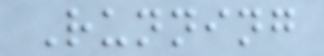Running
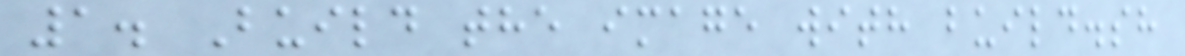1. Build the image with build.sh
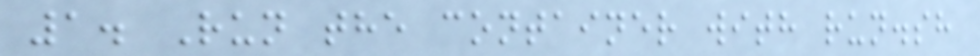1. Run the container with run.sh
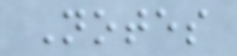Notes
